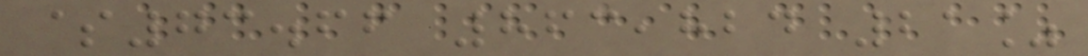$73.66 863,824 21%
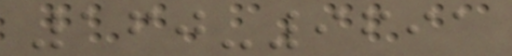160-9691
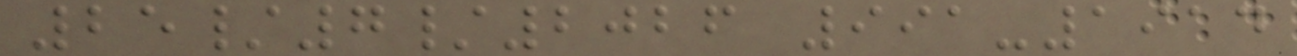25/7/2026 991-1914
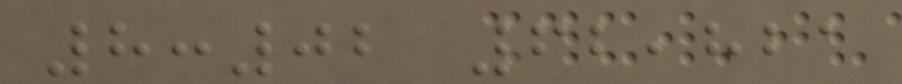8:02 62,821
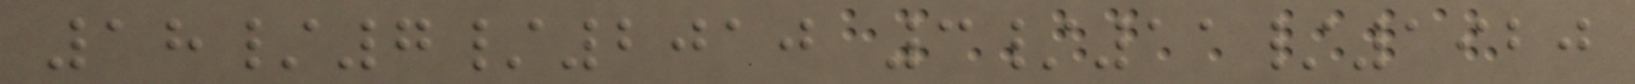18/7/2010 3/11/1920
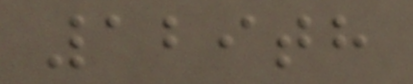129th
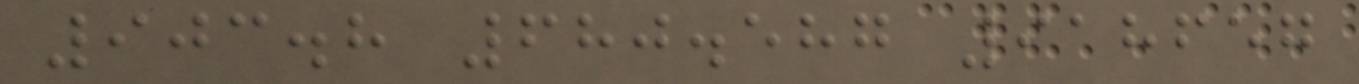903.8 680.587 918657
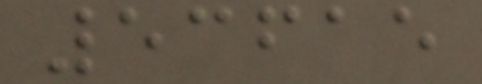53615
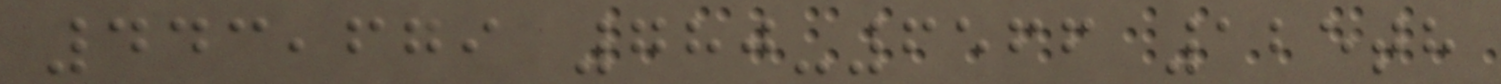443,679 780-6566 125th
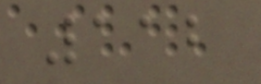112
